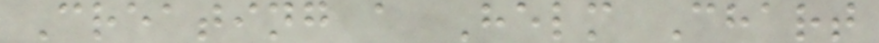Creating a Helm Chart
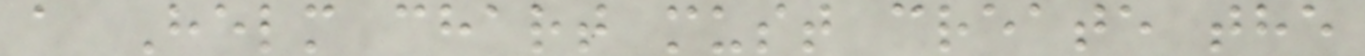a Helm chart must create the
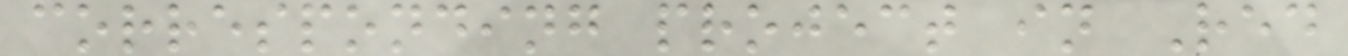corresponding project in Red
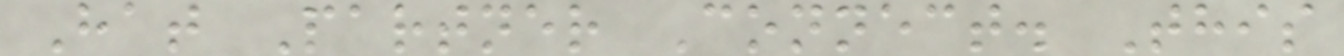Hat Partner Connect. This
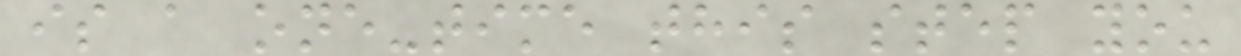is a one-time this step you
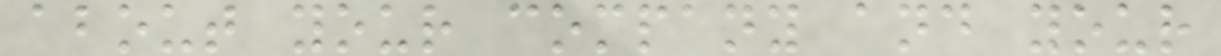about your company and your
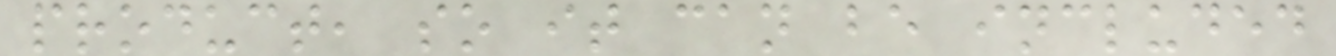product, so it can be included
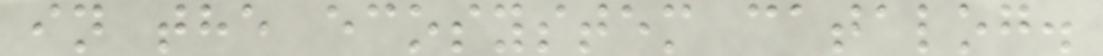in the ecosystem catalog.
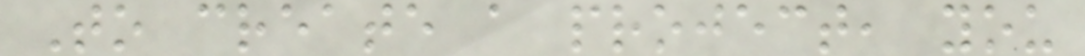To create a project, you
